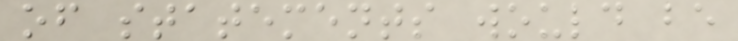of statements would be
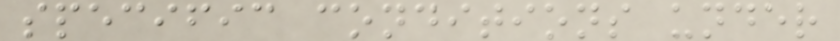specific conditions under
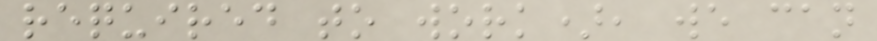required to work), we can
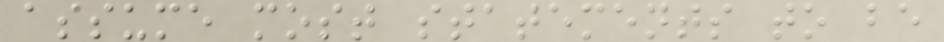assume most statements to be
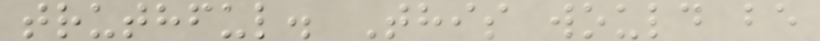truthful. This would be
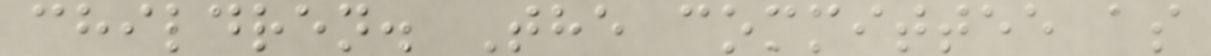children. The committee as
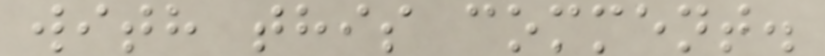with this comment.
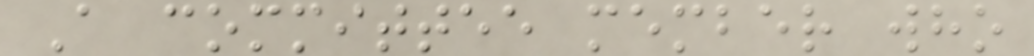A committee member who
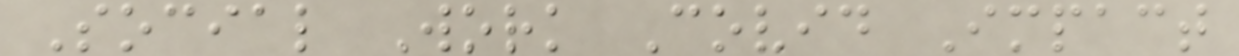Social Work Covid Impact
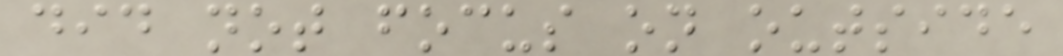did not focus on outside
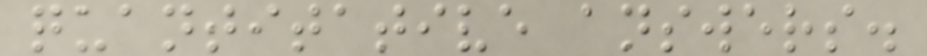quantitative answers.
